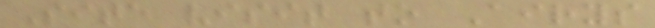Site visit to Airys
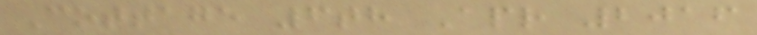Cottage 6th Apr 2016
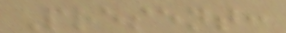Present:
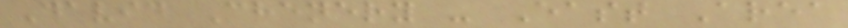David Chenery - East Area
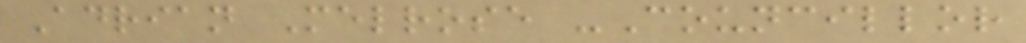Adrian Melrose -Councillor
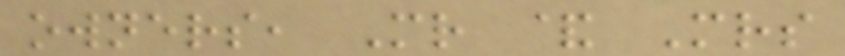owners, Mr & Mrs
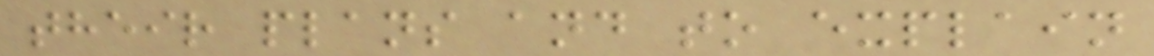their plans and to explain
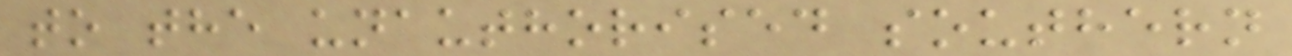to the unauthorised southern
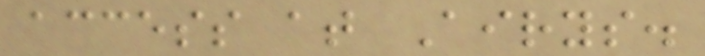access at Airys.
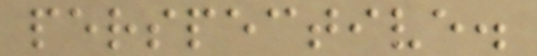perspective.
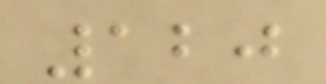120
